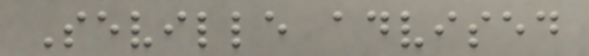Seville advised
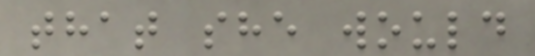that she would
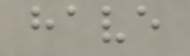have
